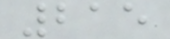215
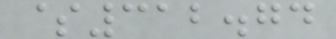$312.74
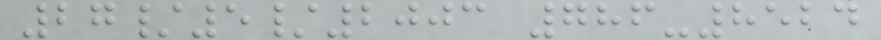27/5/2003 786-8524
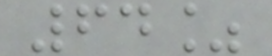64%
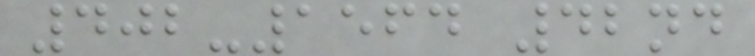402-1564 42nd
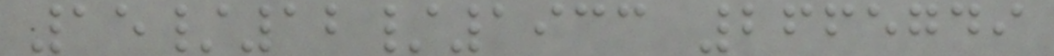15/12/1933 2665749
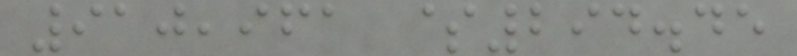910,961 $294.45
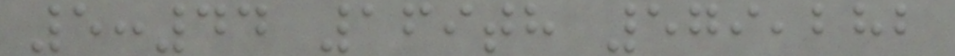5:44 169th 579,282
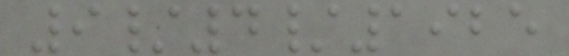9/4/1925
